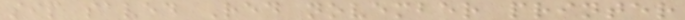sip saved Red november printer
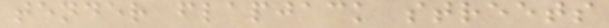tender flapjack streets
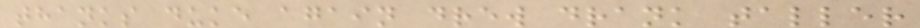thanks duke again drew drank taller
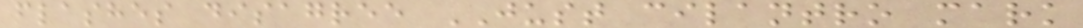flashes disagree JUST cilantro mark
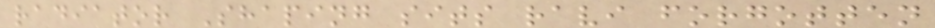radiator Shaping sits ravi forgotten
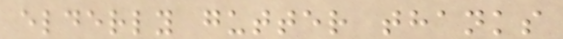elderly gutter thanks
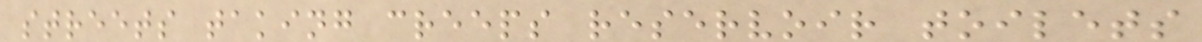streets taking creeps reservoir toilets
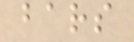bars
